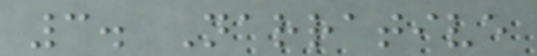3. Narrative
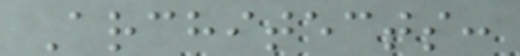Architects:
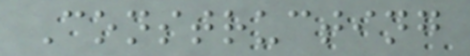Constructing
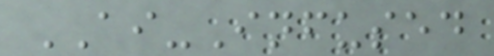AI-Infused
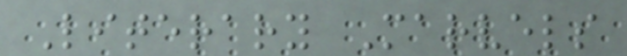Literary Marvels
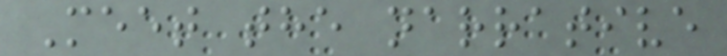Meet the narrative
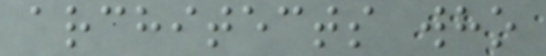architects who
